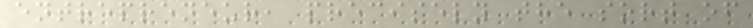entrepreneur, precisely the sort of
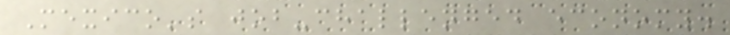Mexico's job-challenged economy.
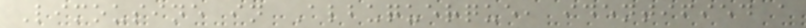Limousine in Albuquerque, identified a
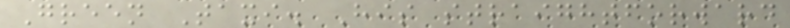Green Taxi. His straightforward
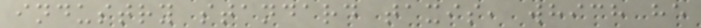industry standard taxis, which he
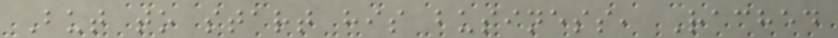But to start his business, Rached
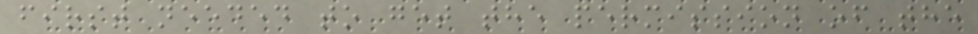first needed to get the permission of the
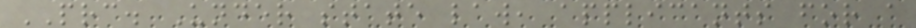PRC. Under state law, applicants for a
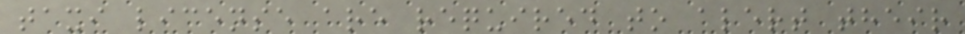taxi license are required to alert their
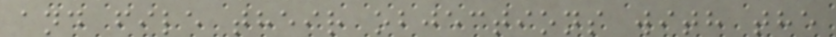and file their objections with the
